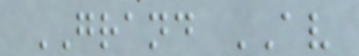GRAND AV
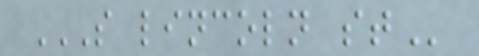S LINCOLN ST
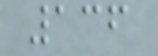136
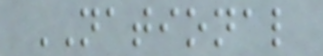NATIONAL
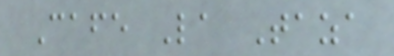Cafe La Taza
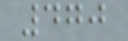470
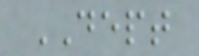DEPT
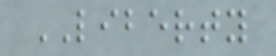LIBERTY
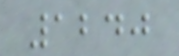1240
